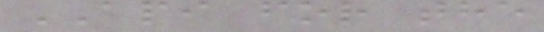API for the
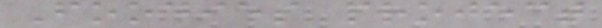Foodies project
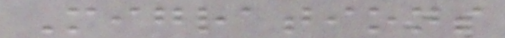Migrations
